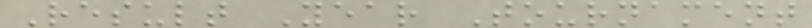Result Year Tournament
